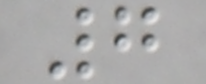7
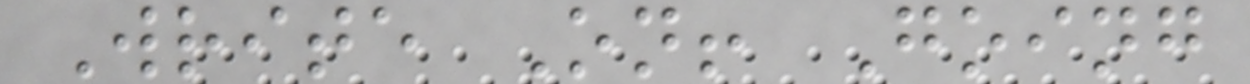Write On! Going
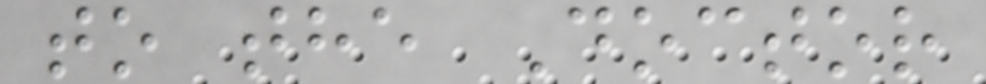to the Doctor
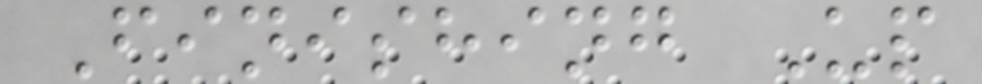Finishing Up
